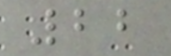22
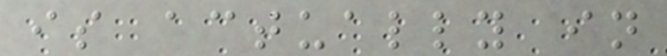is actually in
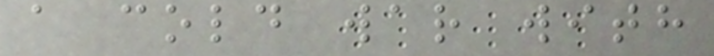a cold war with
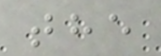the
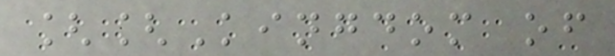[[Kingdom of
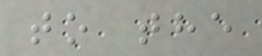to the
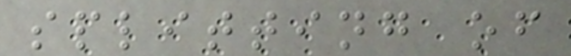splitting of
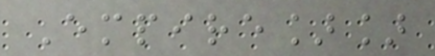Empire]]
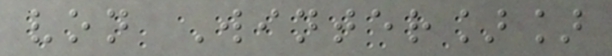von Winter]]
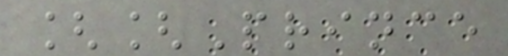[[Prince
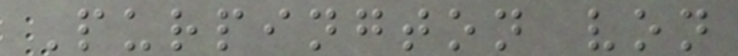Purpington von
